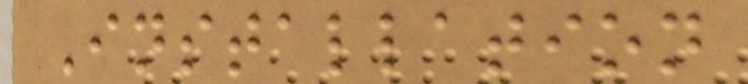Installation
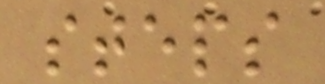steps
